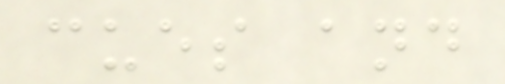cues and
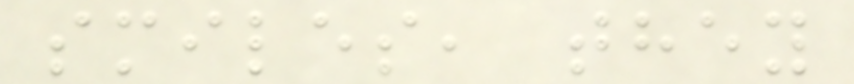smiles, they
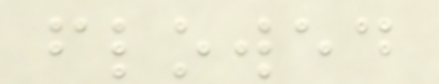flowed
